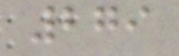279
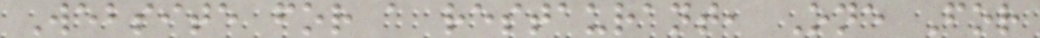Website for a restaurant, One For
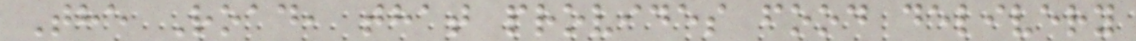The Road, that provides food delivery
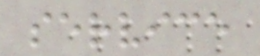service
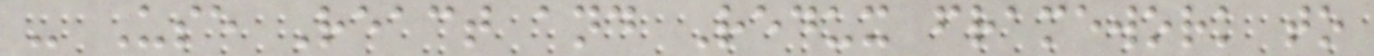- Use React and Redux framework to
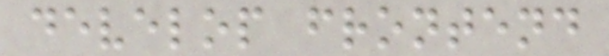develop frontend
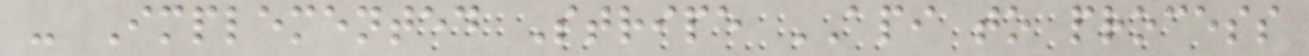- Implemented Stripe API to process
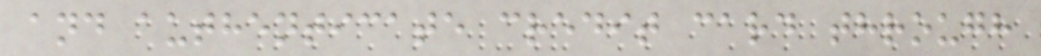and authenticate credit card through
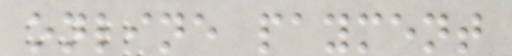online payment
